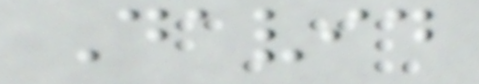David
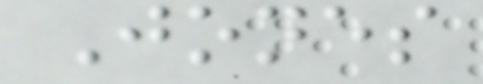Jones
